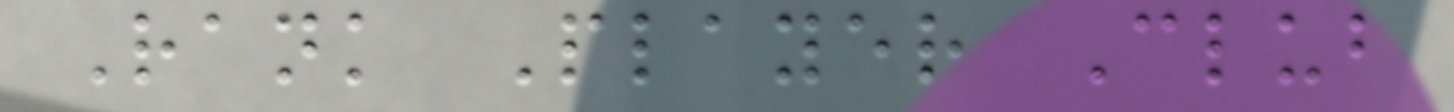Rank Player Club
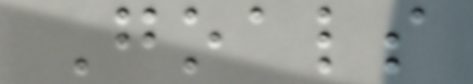Goals
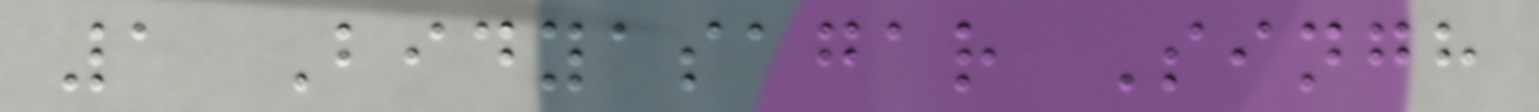1 Bidyasagar Singh
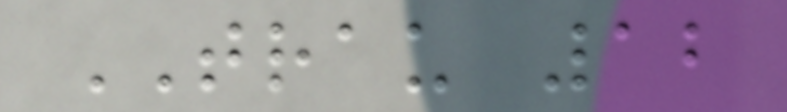TRAU 12
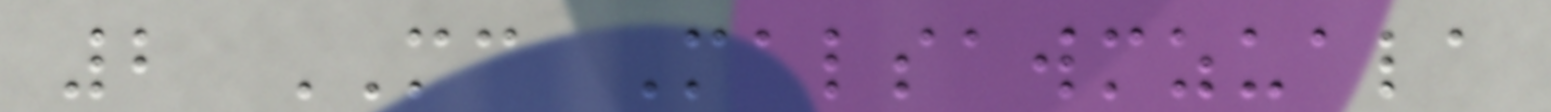2 MC Malsawmzuala
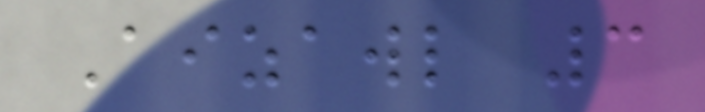Aizawl 3
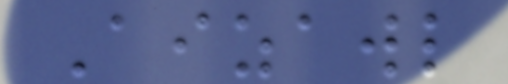Aizawl
